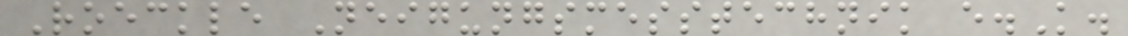Roeckle Neigungsmesstechnik e.K.
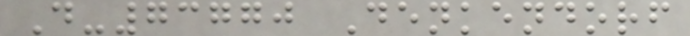D-73770 Denkendorf
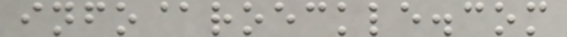info@roeckle.com
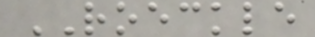ROECKLE
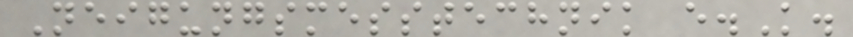Neigungsmesstechnik e.K.
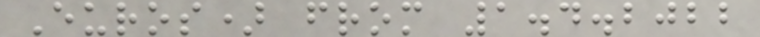Euros) from 1.4.2022
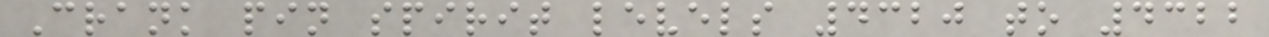Crank pin spirit levels 4320 to 4322
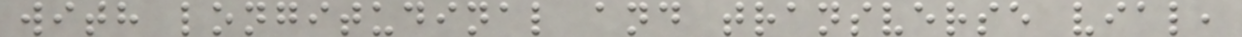with longitudinal and transverse vial,
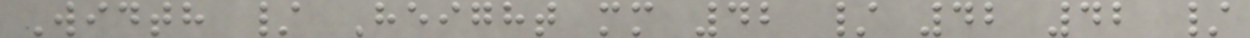Width / Height mm 42 / 42 42 /
